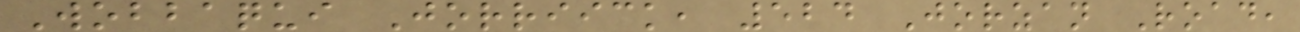Wobbaqui Jorriick, 524 Jorzan Road,
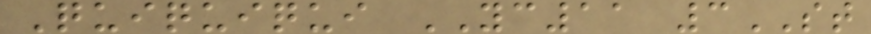Quiquiqui YC11 3ST
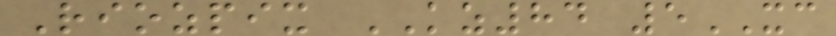Riozpix KZ84 5XC
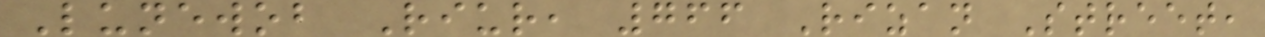Lunewob Riur, 766 Rizan Street,
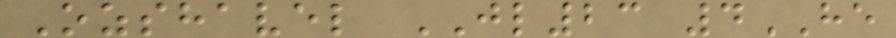Ozshavel JL23 4HE
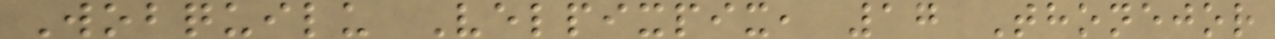Wobquilu Velpixpix, 17 Thonejor
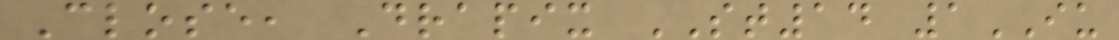Close, Drapix ST14 1IU
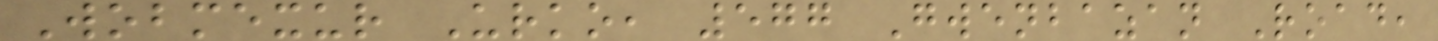Wobmexur Urko, 577 Gwenbazan Road,
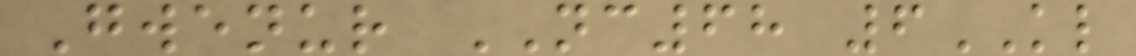Gwenur NC68 6KL
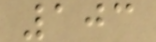103
